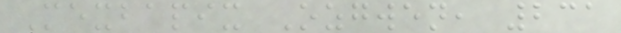Mexbapix Ozgwen, 231
